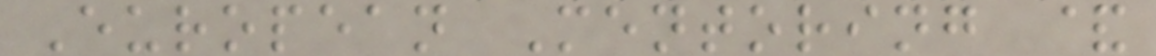European Mentoring &
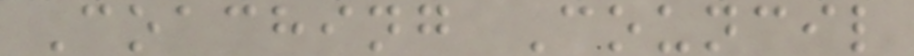Coaching Council
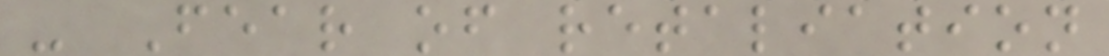- Fear of retaliation
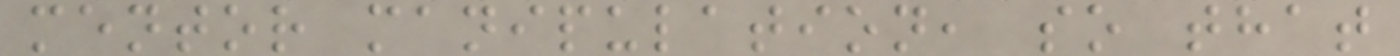mentor manipulation, so that
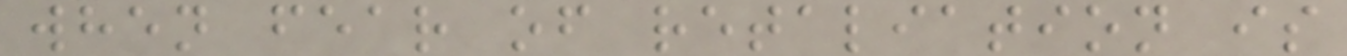when fear of retaliation is
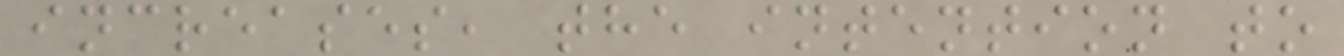increases, the intention to
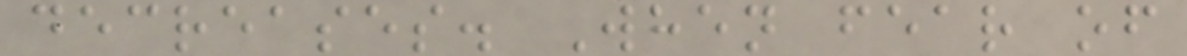decreases. When fear of
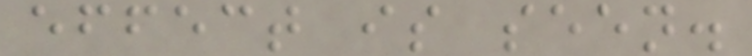effect is seen.
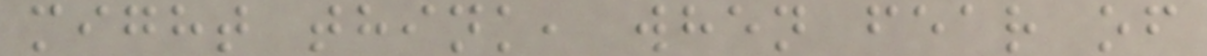might think, when fear of
